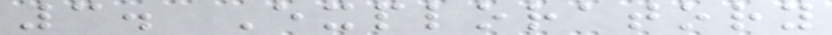3. Exploratory
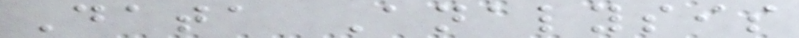Data Analysis
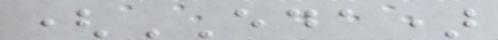(EDA)
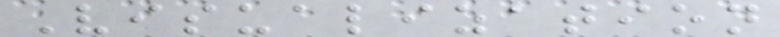Visualization
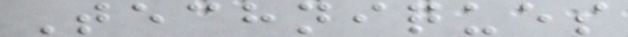Techniques
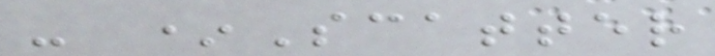- *Scatter
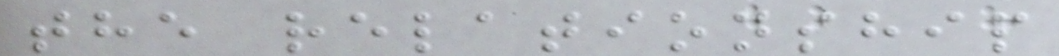the relationship
